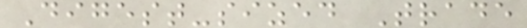Digest-sized Trade
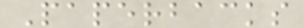Paperbacks
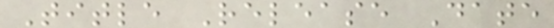Title Release Date
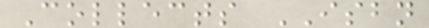Collects ISBN
